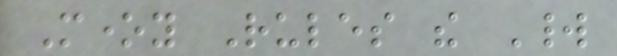Money Rules the World
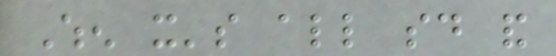When it's all said and
